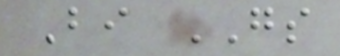Bi GS
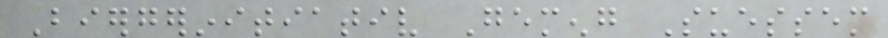Biergerinitiativ Gemeng Suessem
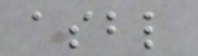asbl
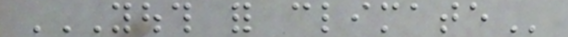YOUTH FOR CLIMATE
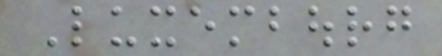Luxembourg
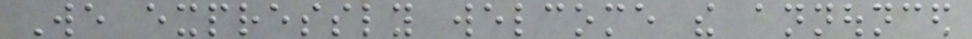We expressly welcome the announced
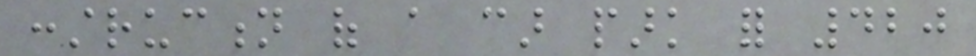construction of a car park for 420
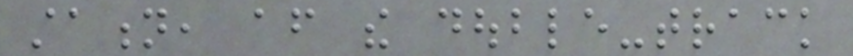station, after the double-track
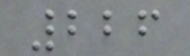226
